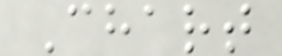Chart
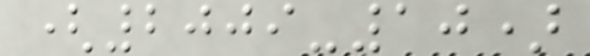(2009-10)
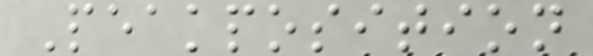Peakposition
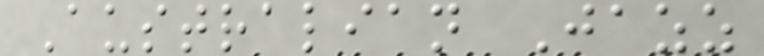Australian Jazz
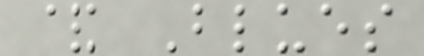& Blues
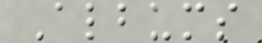Albums
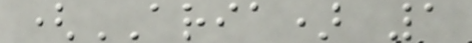(ARIA) 1
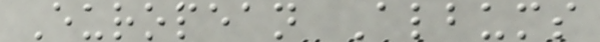European Albums
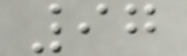97
